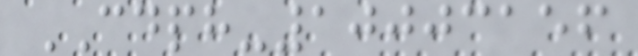CDPH-10003156
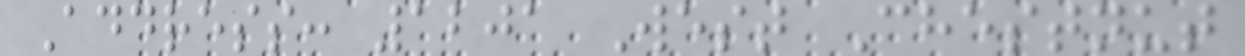Address: 1201 West Chestnut
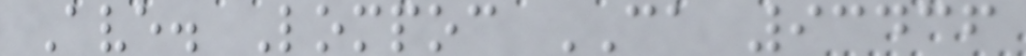Ave. Lompoc CA 93436
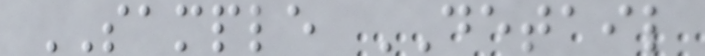SAMPLE DETAIL
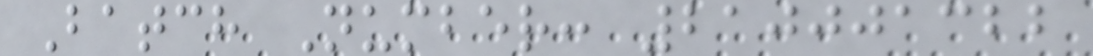Batch Number: 210001322
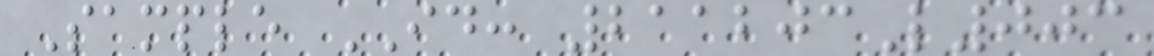Sample ID: 211203L003
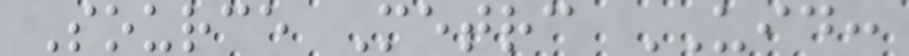Source Metrc UID:
